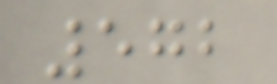572
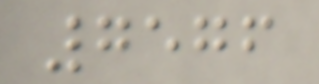7576
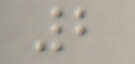2
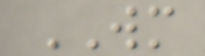WM
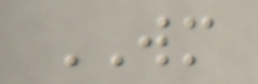WM
